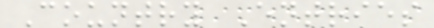Country Entries
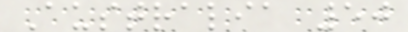Australia 50
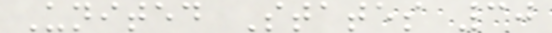United States 30
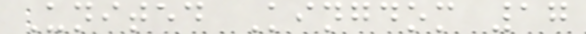United Kingdom 17
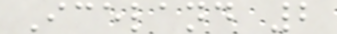Iceland 2
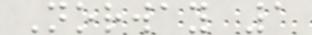Norway 1
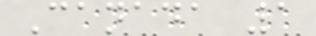Canada 1
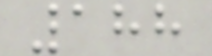188
